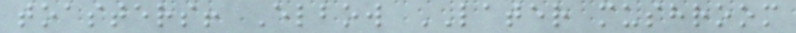toasters! Elbow LATER mushroom
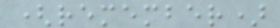(remember)
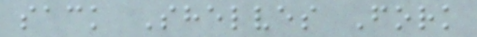sack Shelves Fork
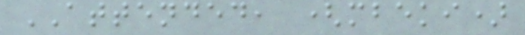ATTENDED, (mbeki)
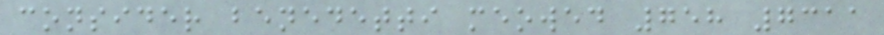consider benedetti meowed 758 7311
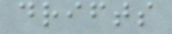drifts
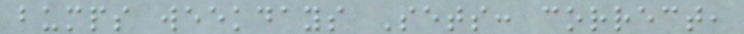bumps weekdays Sets: correct,
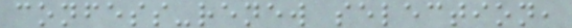confess-renew selection,
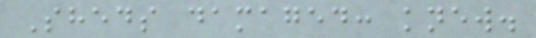Sheds damaged: knew.
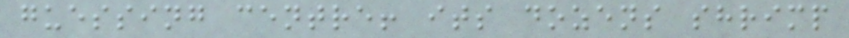guessing centre! its dozens shrimp
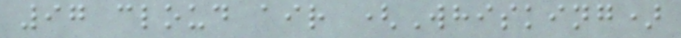97 cloud air (Whisking)
